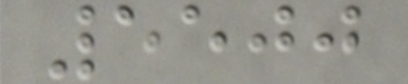5500
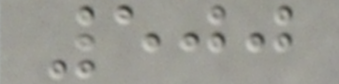500
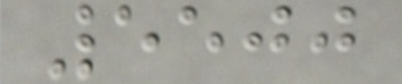5500
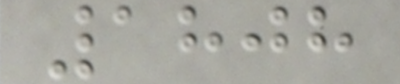1808
